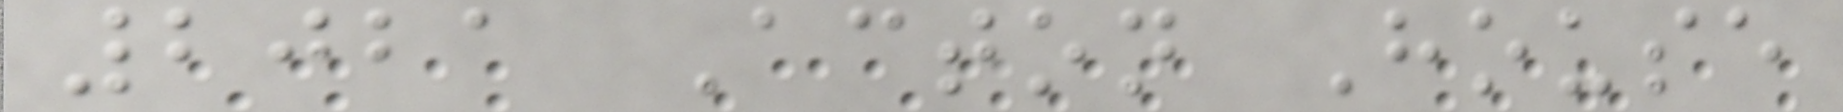2021 Acton House
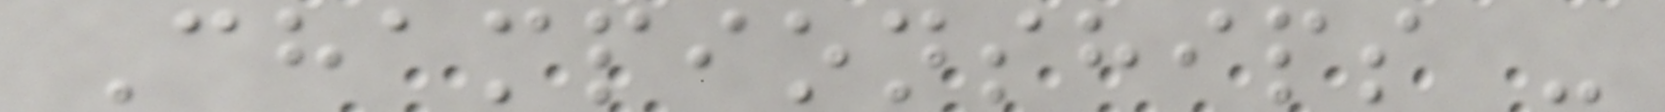Championships -
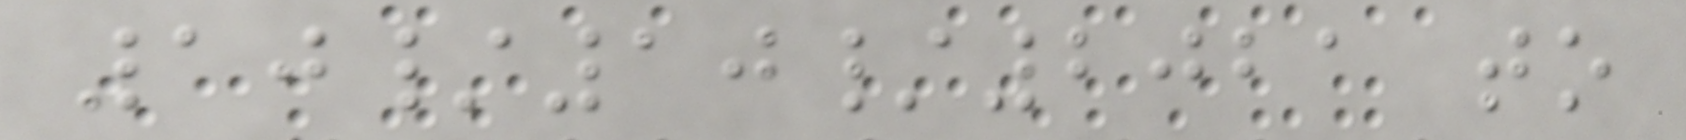10/10/2021 to
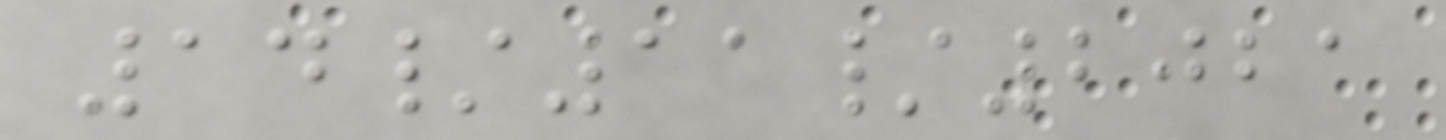14/11/2021
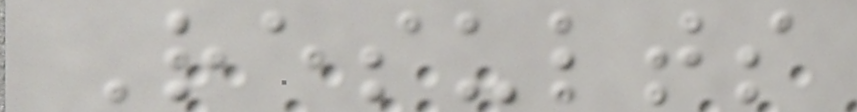Results
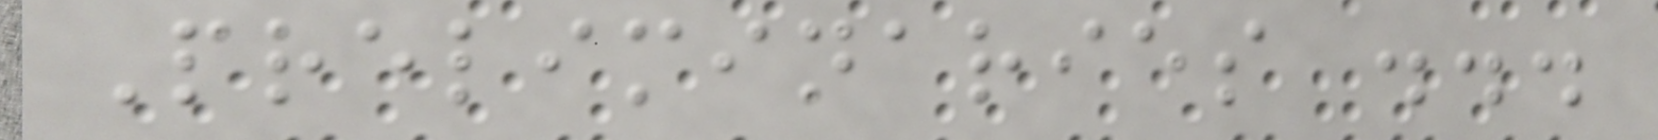Preliminaries ...
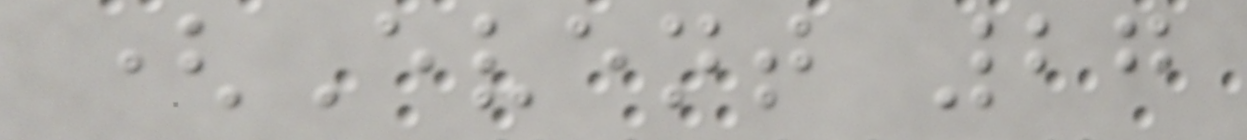(Event 27
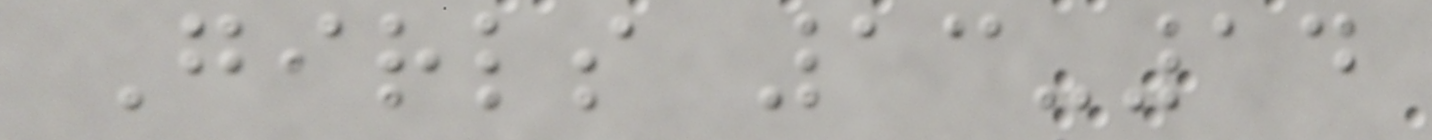Girls 13-14
